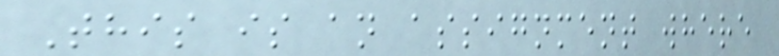This is an assignment where
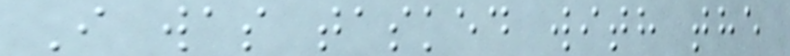I was tasked with the
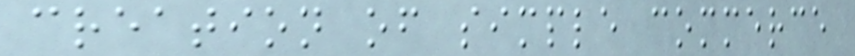creation of simple commerce
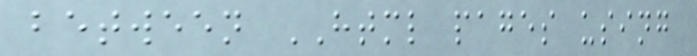between HTML pages using
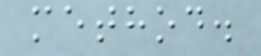method.
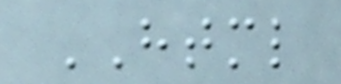HTML
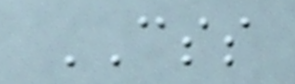CSS
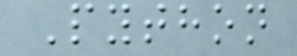Python
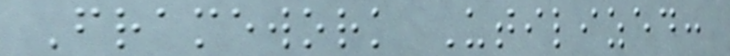Framework Utilized:
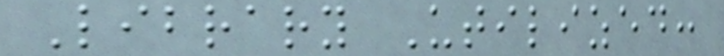Library Utilized:
